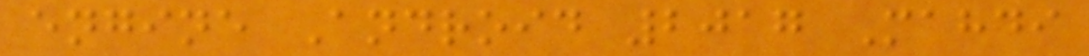engine Android 2017 Mahdi
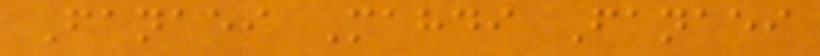Fanaei Mahdi Fanaei
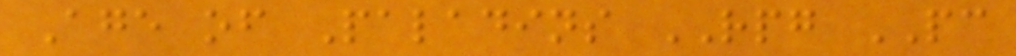Age of Paladins RPG PC
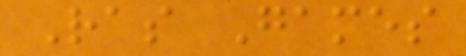Ras Games
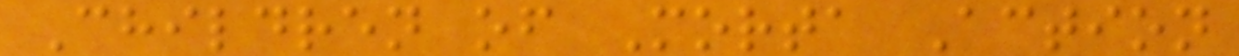Children of Morta Action
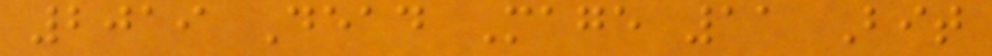2019 Dead Mage 11 Bit
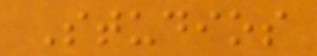Studios
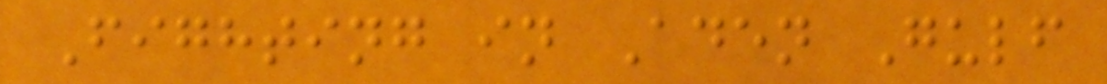Fighting in Aden Gulf
